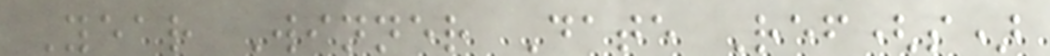Year Winner Date Ref(s)
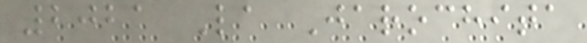2021 La Jarochita
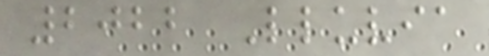2022 Lluvia
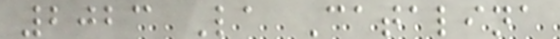2023 La Catalina
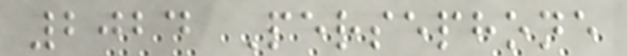2024 Persephone
